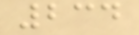234
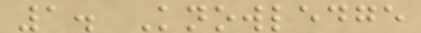1. Knowledge
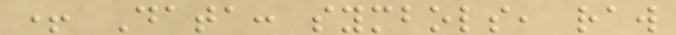+ Data: symbols, raw
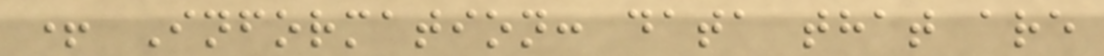+ Information: data that are
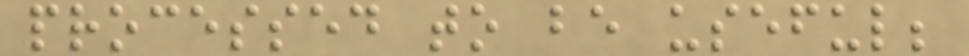processed to be useful;
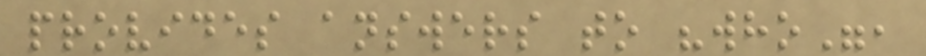provides answers to "who",
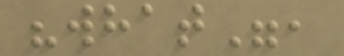"what",
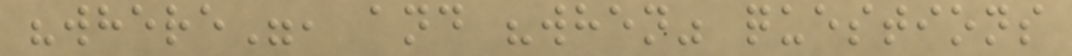"where", and "when" questions
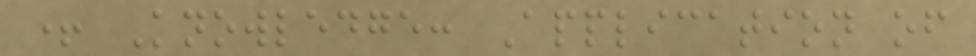+ Knowledge: Application of
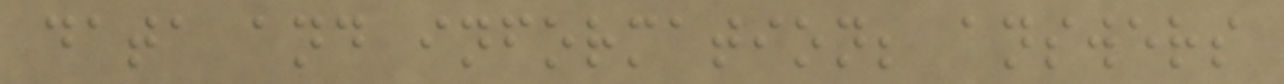data and information; answers
